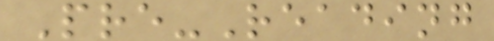Pre-Reading
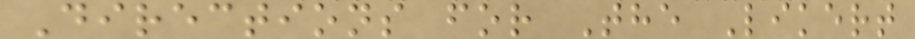Directions for The Likert
